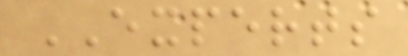EXPERTS
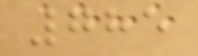785
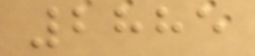2885
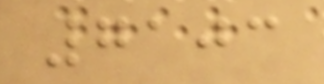7103
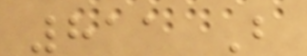811 B
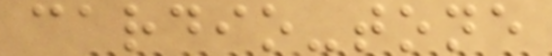cardio-tone
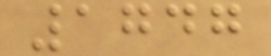1747
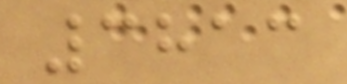3813
